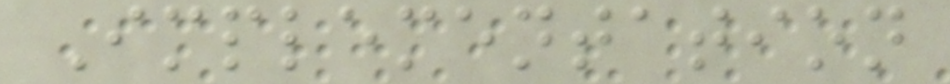Implementation
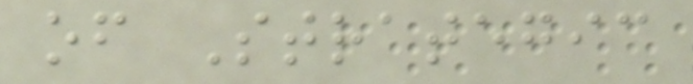of Strategic
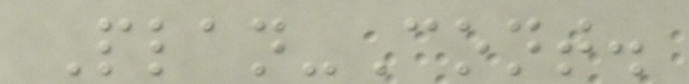Plan-Cont.
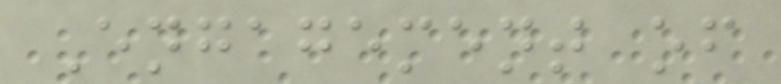Engagement of
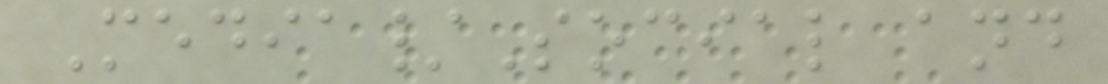Media/Social and
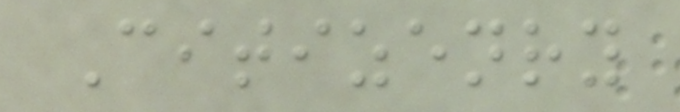Citizenry
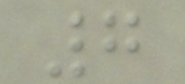7
